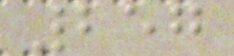257
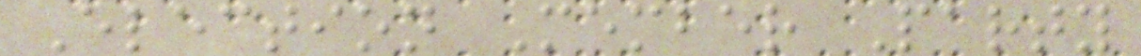Election Member Party
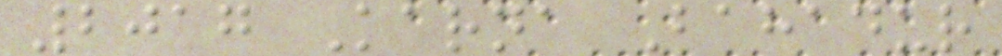2017 Karna Bahadur
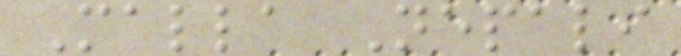Malla Nepali
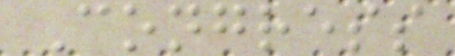Congress
